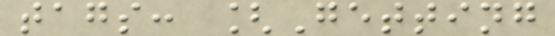tags: [Getting
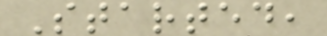Started,
